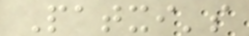Patxi's
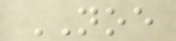NOE
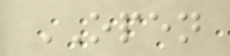OPEN
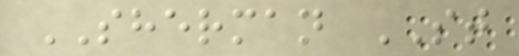SHERMAN ST
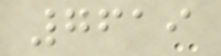7619
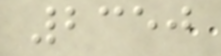2350
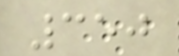350
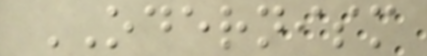ODERNISM
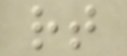rt
